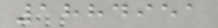1884951
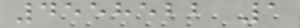4558522 1
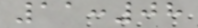11:08
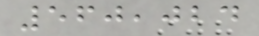560,024
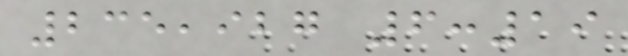235,927 6:19
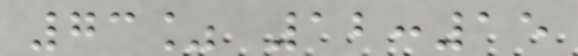73% 12:15
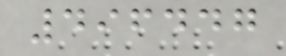496447
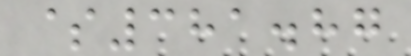$381.87
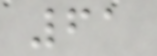61
